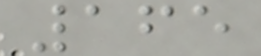165
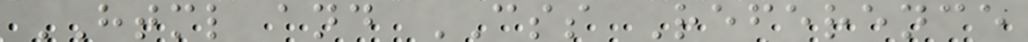HTML and CSS Reference
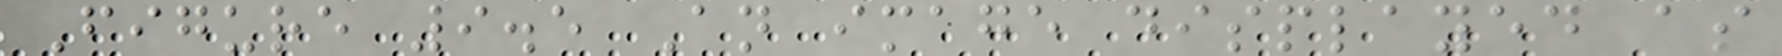Figure 9.5 An image displayed as
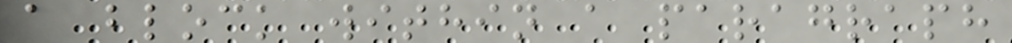a block within a paragraph
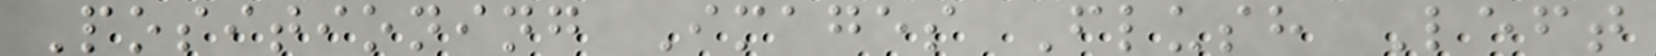Positioning Images Flush Left
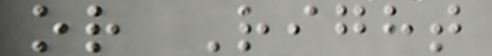or Right
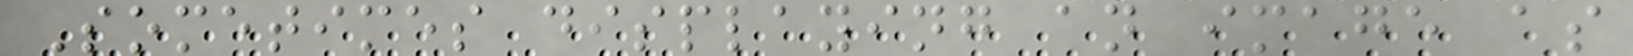Sometimes displaying an image as
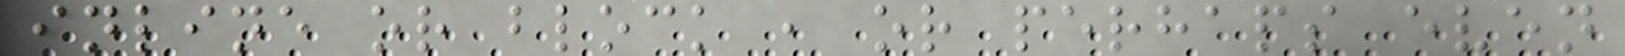inline or block , or perhaps even
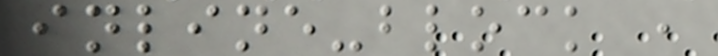inline-block ,
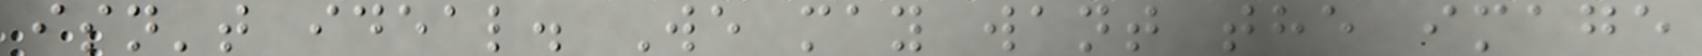isn't ideal. We may want the image
